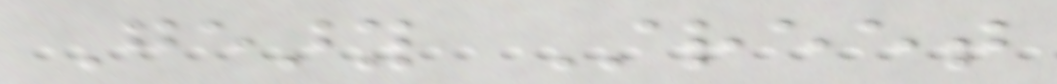Geary Street
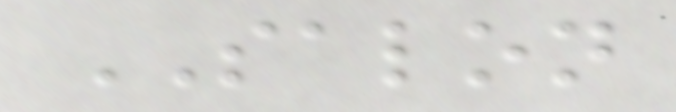SALON
